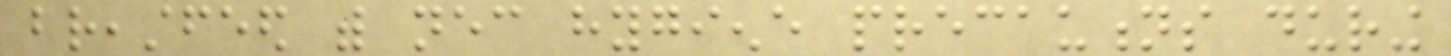breastfeed with necessary hygiene precautions during
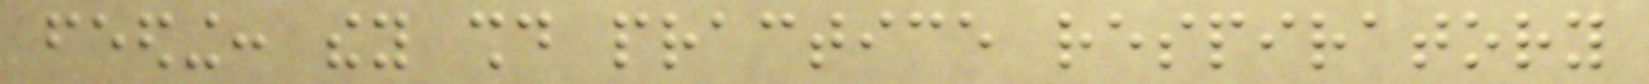feeding: they should practice respiratory
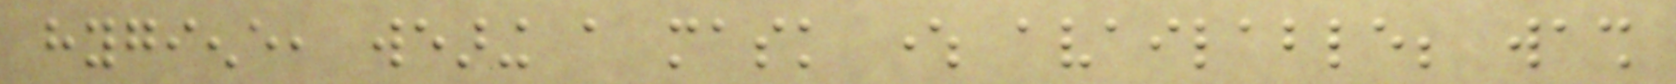hygiene, wearing a mask where available; wash
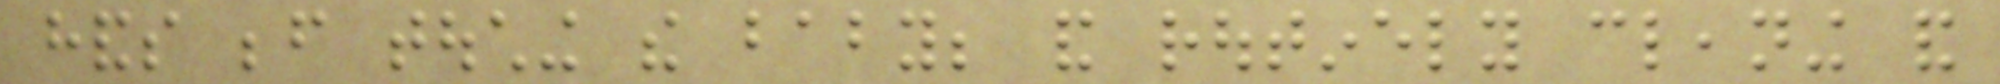hands before touching the baby; and routinely cleaning and
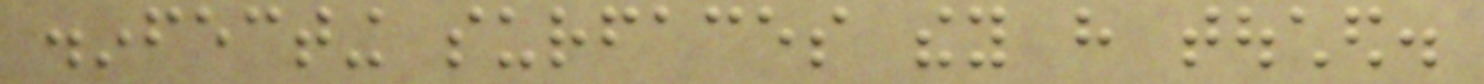disinfecting surfaces they have touched.
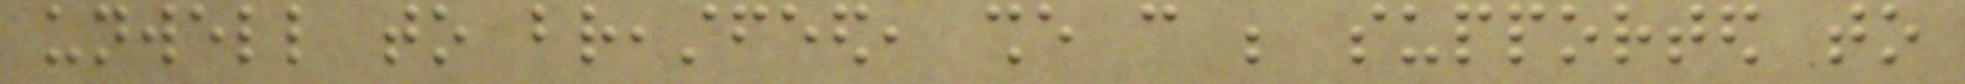unwell to breastfeed, she can be supported to
